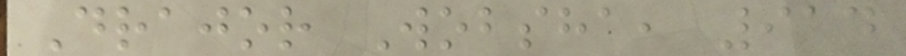Drajor Wobsha, 914
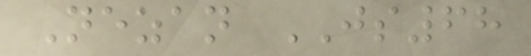Nezan JS68
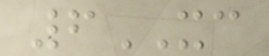6XC
